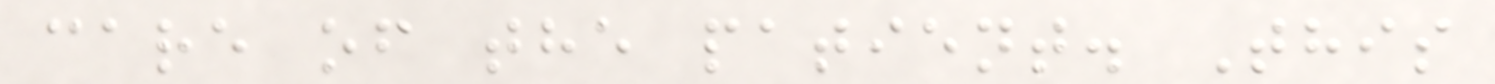care of the patient. This
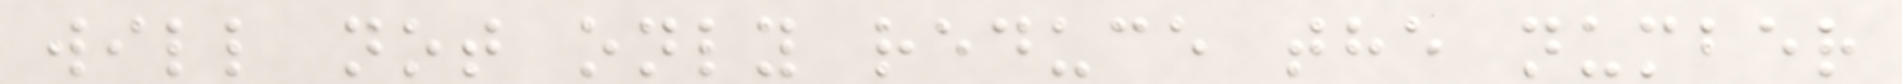will not only reduce the number
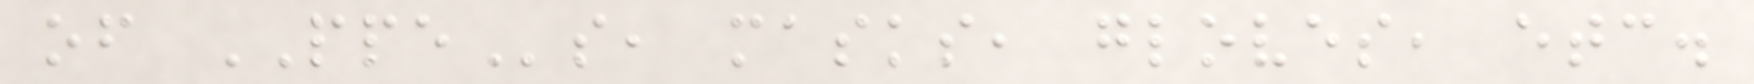of PPEs, masks, gloves, etc.
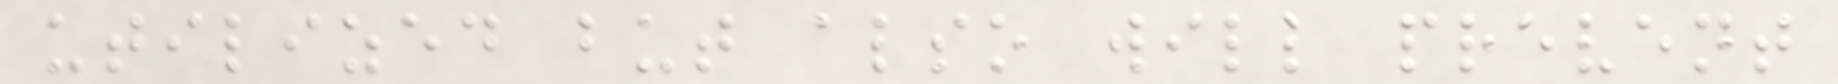utilized but also will prevent
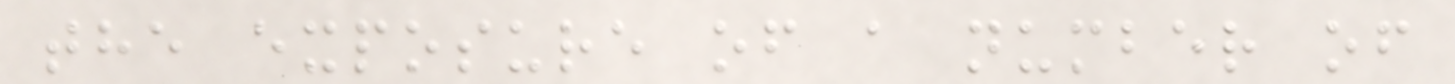the exposure of a number of
